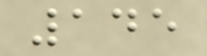145
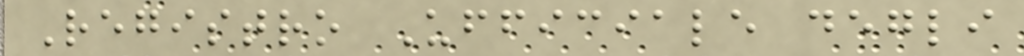Registro Ufficiale degli
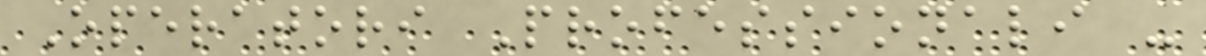Operatori Professionali -
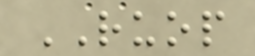RUOP
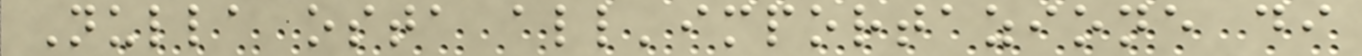Nulla osta all'importazione di
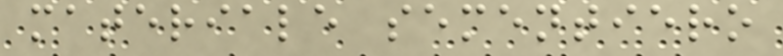materiale sementiero
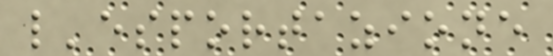l'esportazione
